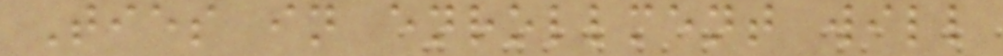Ties in enrollment will
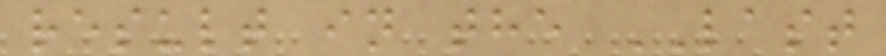result in the LAST
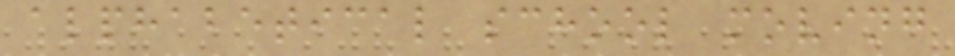alphabetical school moving
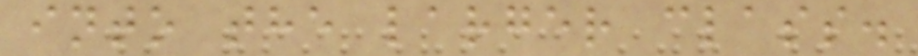into the larger class.
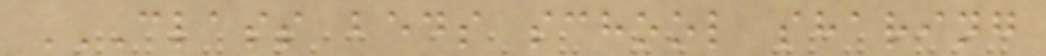CLASS BEDS SCHOOL SHARING
